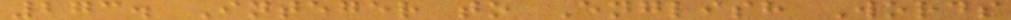273. Integer to English Words
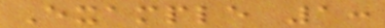Example 1:
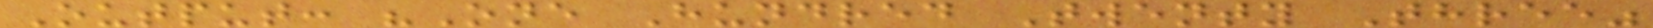Output: "One Hundred Twenty Three"
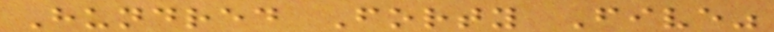Hundred Forty Five"
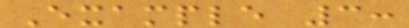Example 3:
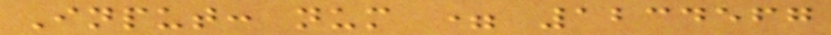Input: num = 1234567
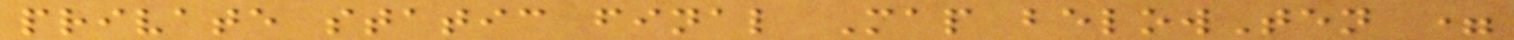private static final Map belowTen =
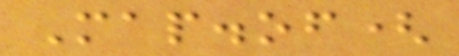Map.of(
